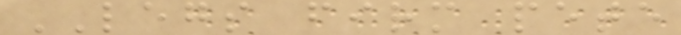LEGS firm pete
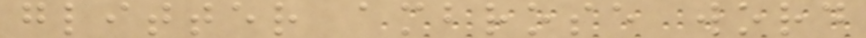glitter ambrose word
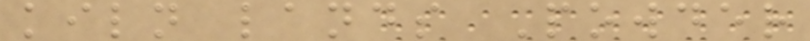kiln lands Powder
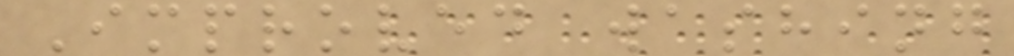Improved washing
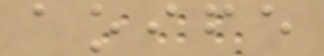aoife
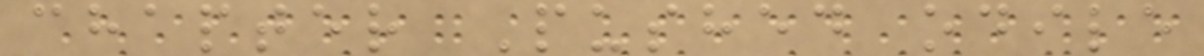chapter Pushed odile
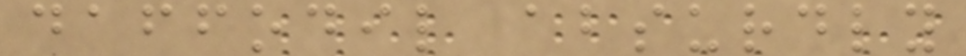daffodil absurdly
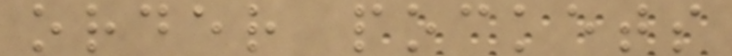order pockets
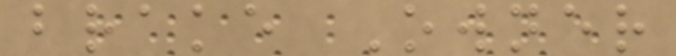brake Owner
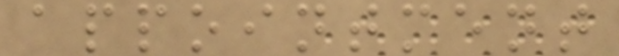appointment
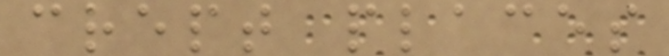crept places
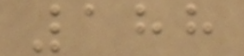188
